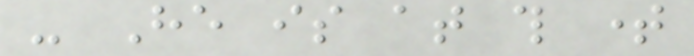- He is at this time
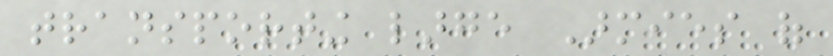transporting large Armies of
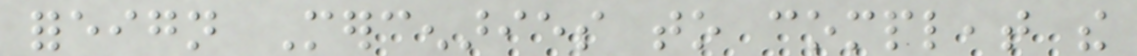foreign Mercenaries to compleat the
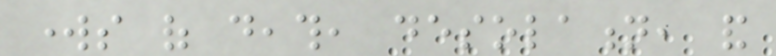works of death, desolation, and
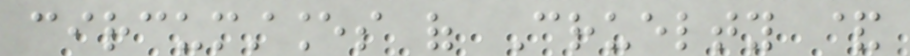circumstances of Cruelty &
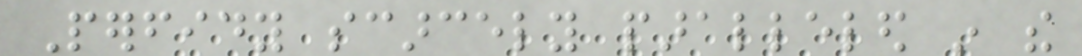Perfidy scarcely paralleled in the
